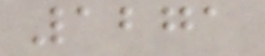1271
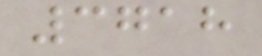3718
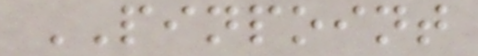PINPOINT
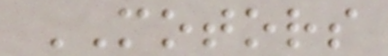MOTORS
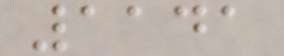1141
